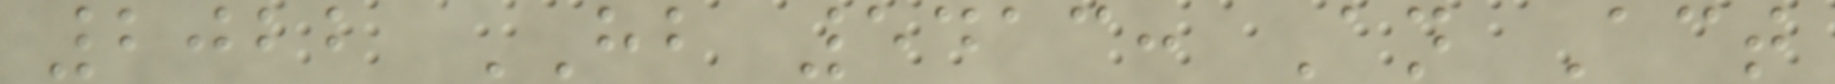2022 HB 5413: An Act
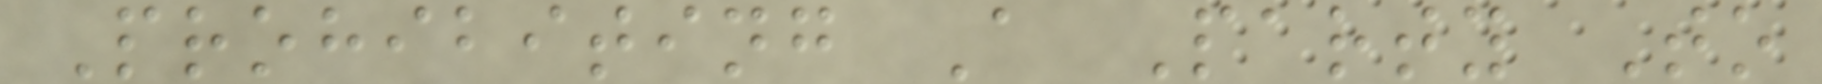Prohibiting A Party To
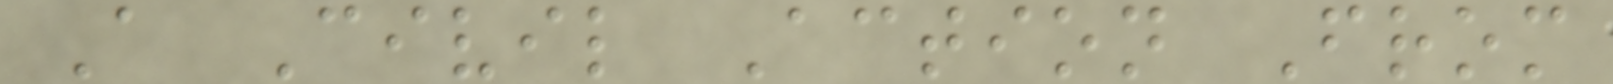A Civil Action From
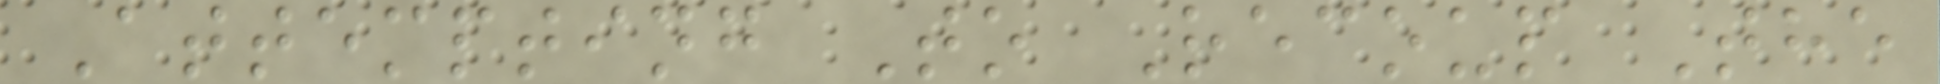Attempting To Recoup The
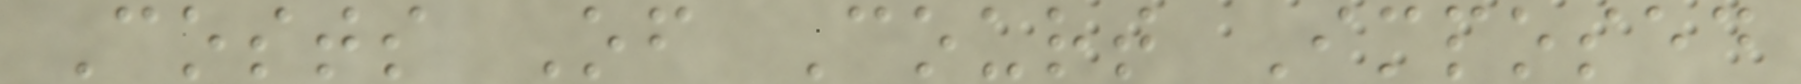Costs Of Court Imposed
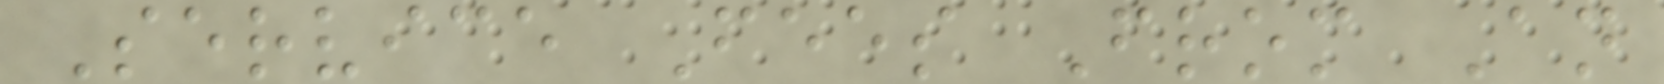Service Fees From An
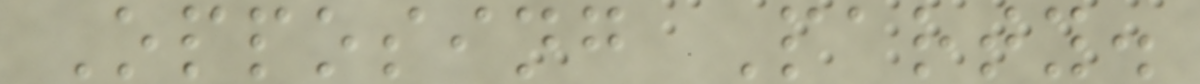Opposing Party.
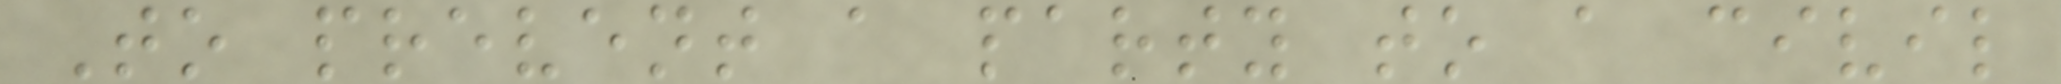To prevent a party to a civil
